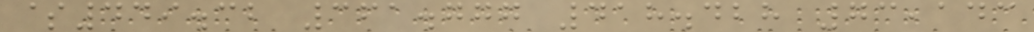$449.32 361.777 418.428 73,143
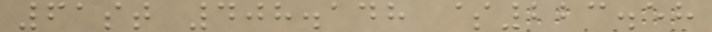61st 408.148 $223.58
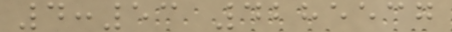4:53 4285537
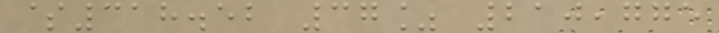$318.52 37% 210,775
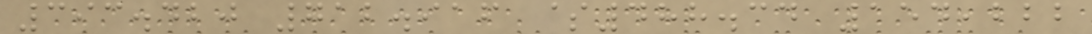393.420 712.916 $488.34 154,222
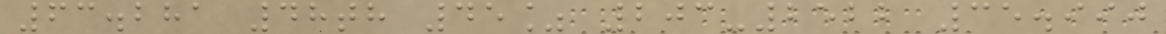63.281 48th 45% 203-2522 35.990
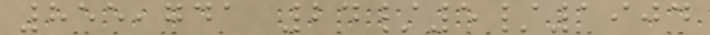855,741 24/5/1904
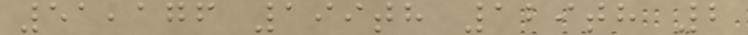51,176 199th 129th 2
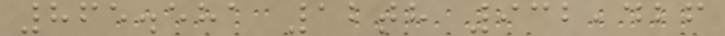865.581 12th 932,426
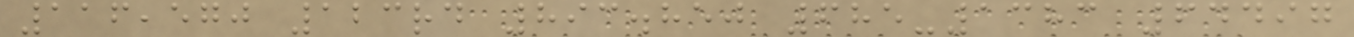116,570 123rd 893.850 685-1383 64497
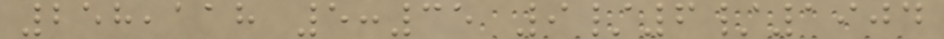258,118 5:35 9/6/1904
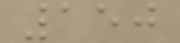150
